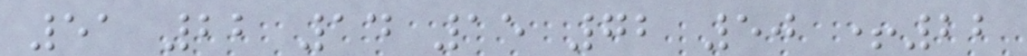51 22 14 15 72 50 +22
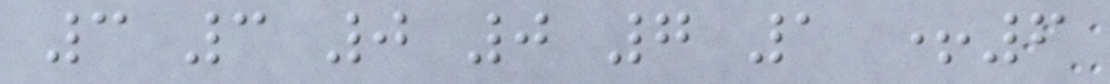3 3 0 0 7 1 +6
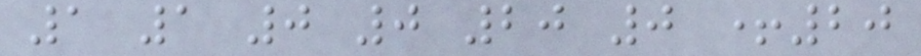1 1 0 0 20 0 +20
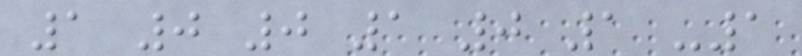1 0 0 1 0 1 -1
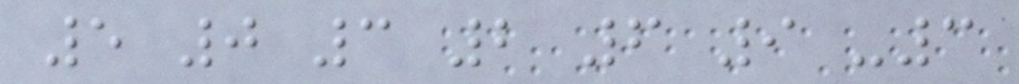5 0 3 2 6 9 -3
